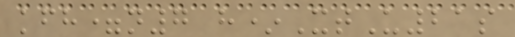kfh=n7 h*XtU21s
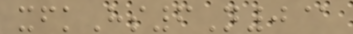xfkHs6N0@
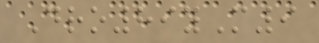Dro89yM9
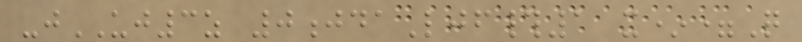-jUJ3z 0jdaLjf#1 x*=Q
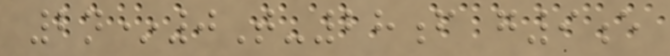2n*0T-28f g9e
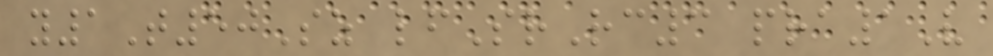y1T50Sz lfSrRc3 pra1V
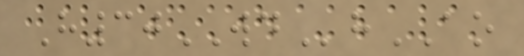H30WDhAO
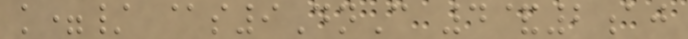k=/ @s9DnC 4&2aj
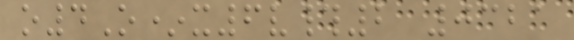o4O*x6v#2 0321
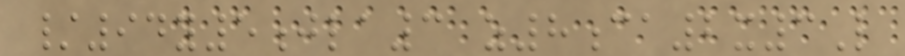/94y5jla3 z8ca2x3L
